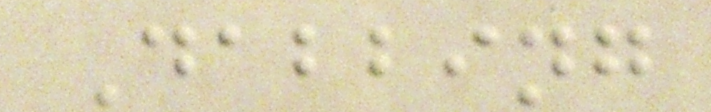Dabbing
